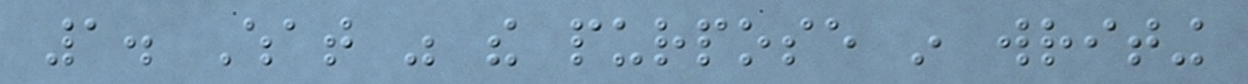1. What was the purpose in writing
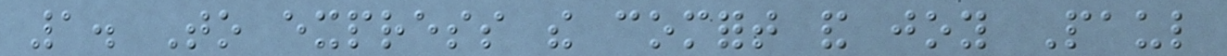1. To express the comfort and joy Paul
